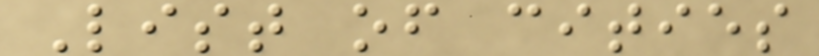List of cities
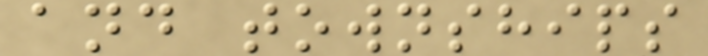and townships
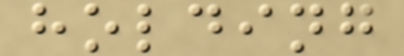holding
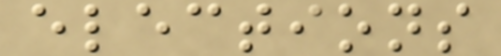elections
